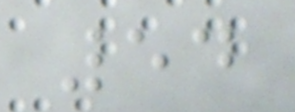54
